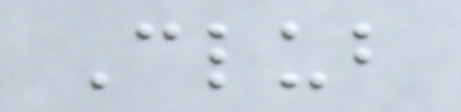Club
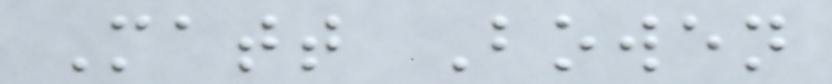Matt Bowen
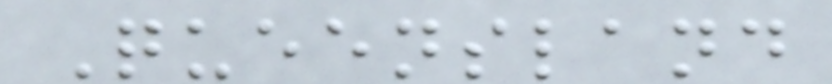Queensland
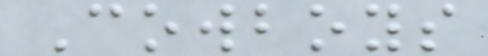Cowboys
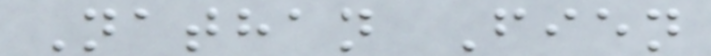Nathan Fien
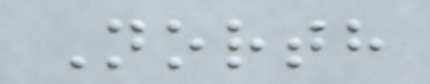North
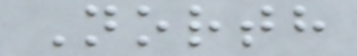North
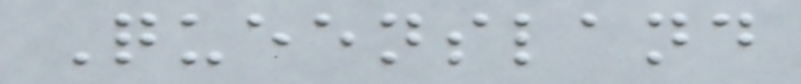Queensland
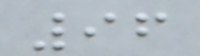96
